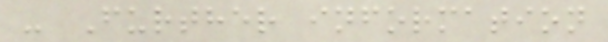- Further information
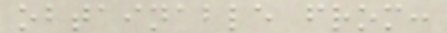obtainable from:
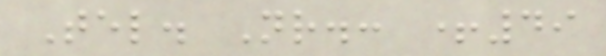Tel. Nr.: +49
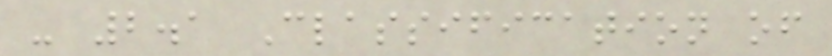- 2.1 Classification of
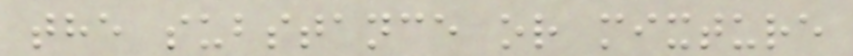the substance or mixture
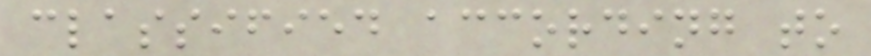classified according to
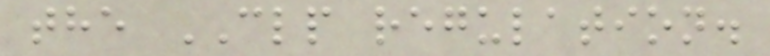the CLP regulation.
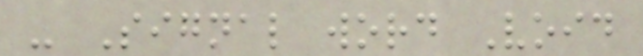- Signal word Void
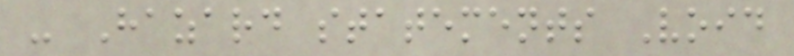- Hazard statements Void
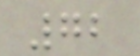72
